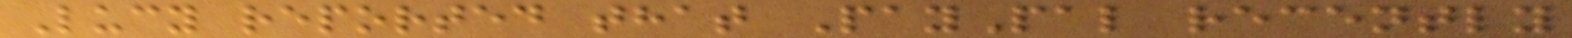Lucy reported that PayPal recently
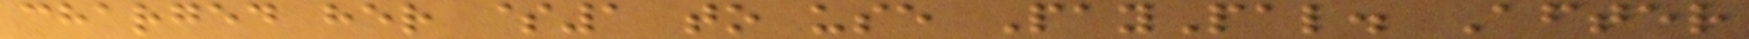charged her $1 to use PayPal. After
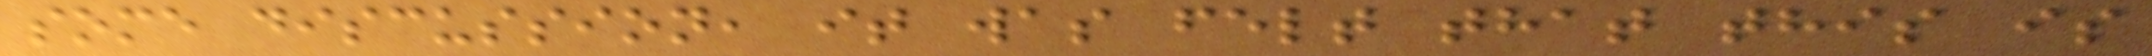some discussion, it was felt that this is
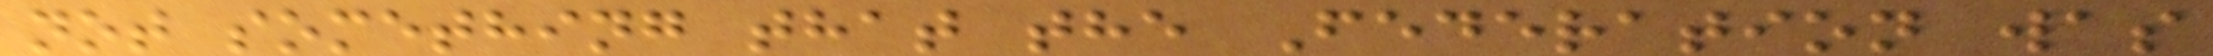not something that the Federation was
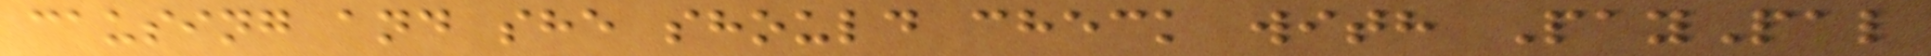causing and she should check with PayPal
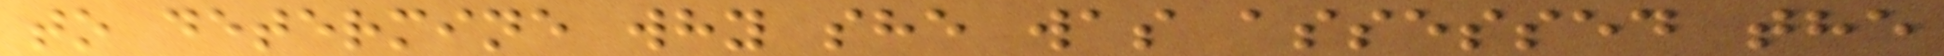to determine why she was assessed the
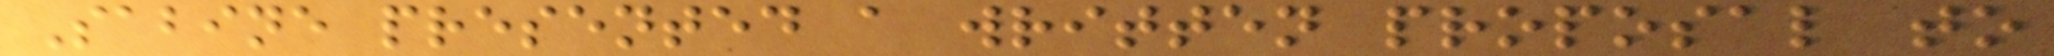Sabine presented a written proposal to
